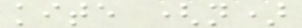kite (n)
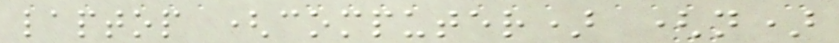laptop (computer) (n)
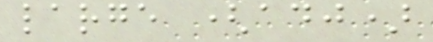large (adj)
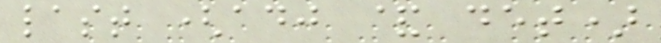last (adj & det)
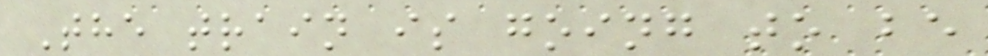The train is going to be
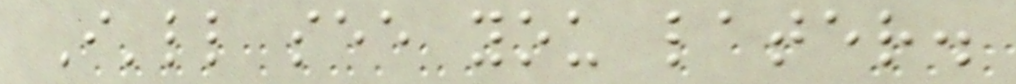I'll see you later.
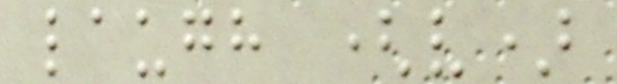laugh (v)
